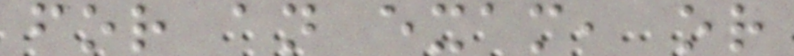for an exam, or
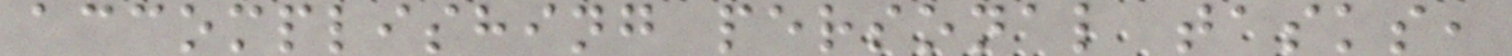accomplishing personal tasks,
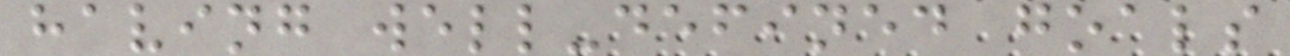having well-defined goals
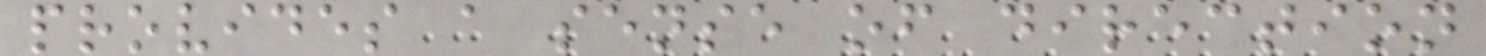provides a sense of direction
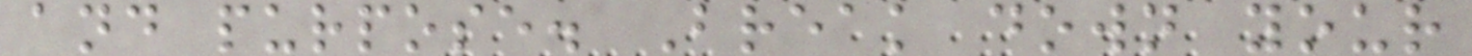and purpose. Break down your
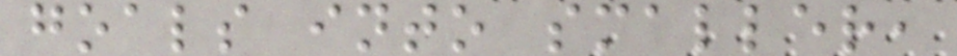goals into smaller,
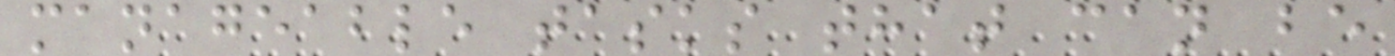manageable tasks that can be
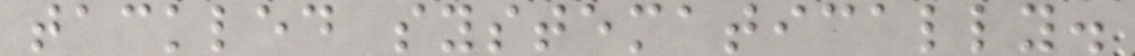tackled systematically.
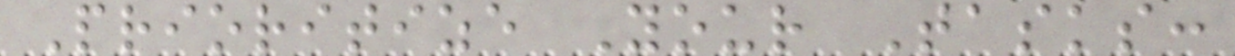Prioritize Your Tasks:
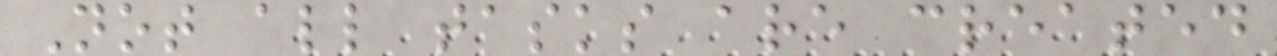Not all tasks are created
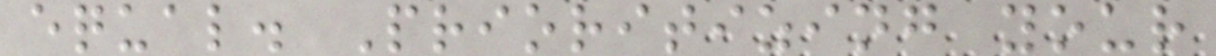equal. Prioritizing your
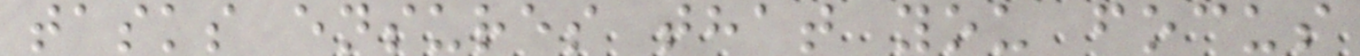tasks ensures that you focus
